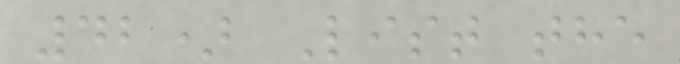42) List the
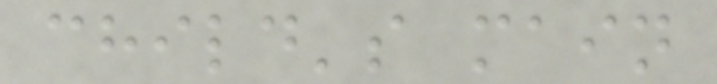child's main
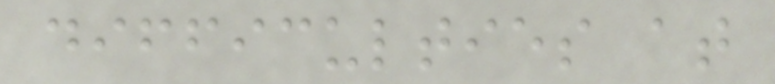difficulties at
